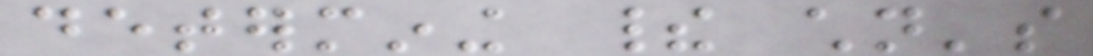determining their children's
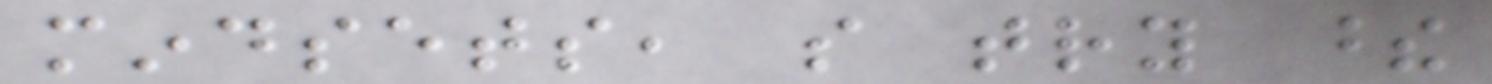mindsets, so try these
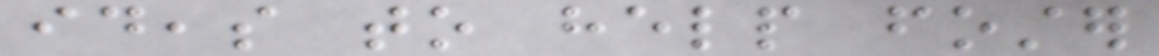ideas to help foster
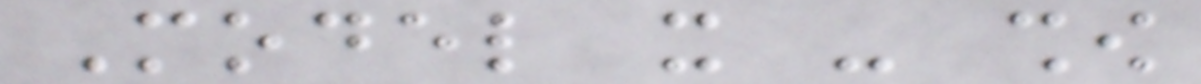Model it - show
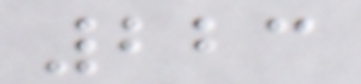223
